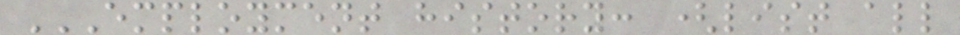EMPLOYMENT HISTORY: (LIST ALL
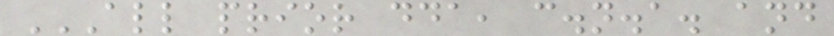ALL PRIOR DDA, C.N.A. AND
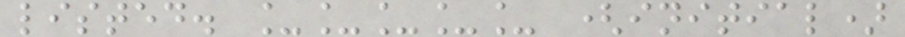listed. _____ (initial)
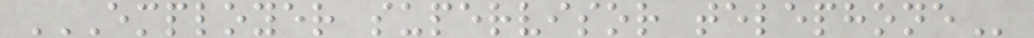EMPLOYER SUPERVISOR TELEPHONE
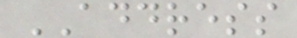ADDRESS
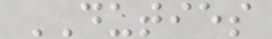DUTIES
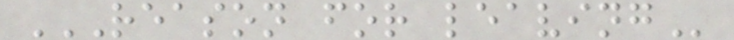REASON FOR LEAVING
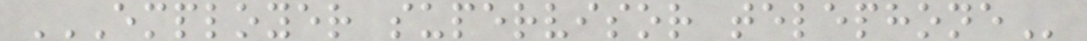EMPLOYER SUPERVISOR TELEPHONE
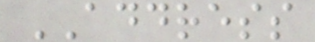ADDRESS
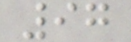97
